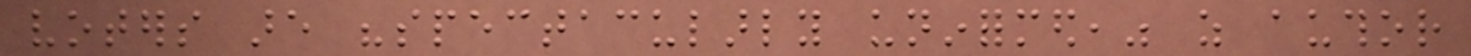voters are "spectacularly uninformed," as author
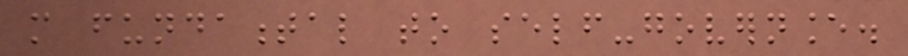more fundamental to self-governance.
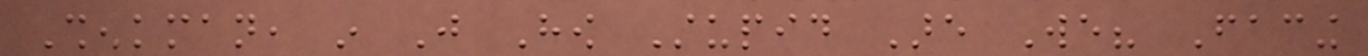Shenkman, in Just How Stupid Are We? Facing
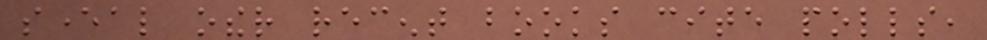several other recent books cite polls,
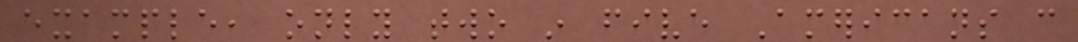example, only two in five Americans can
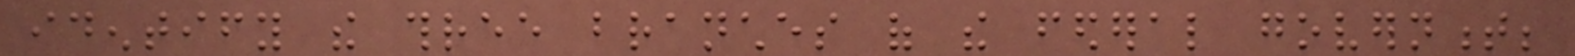identify the three branches of the federal government;
